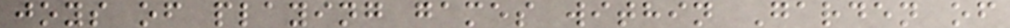joys of playing games within Garden of
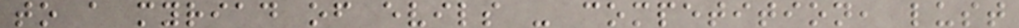to a myriad of evils - competition, lust
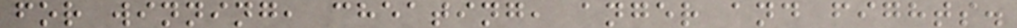for winning, cheating, anger and fights.
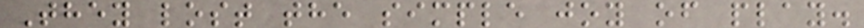They lost the simple joy of play.
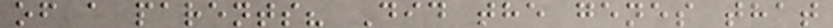of a parents? Did the genes that
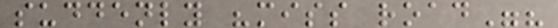suddenly "miss road"?
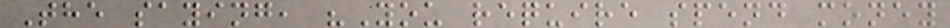The saying, "You require spend money
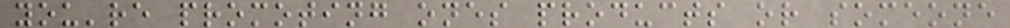you're promoting ones products or someone
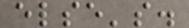else's.
